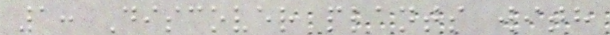1: Discover plants with
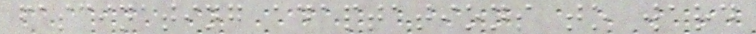fascinating adaptations to ward
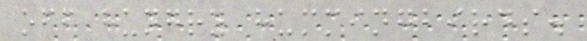off hungry hummingbirds.
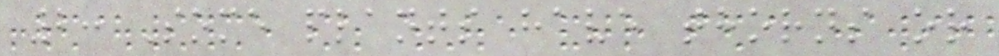2: Some plants have thorns or
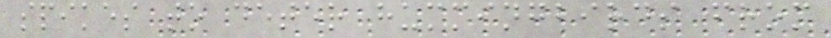spikes to deter hummingbirds from
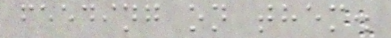feeding on them.
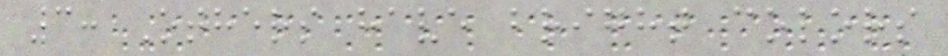3: Others have bright colors
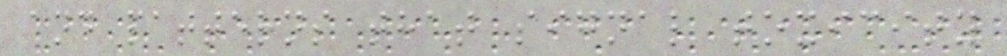and patterns that signal toxicity
